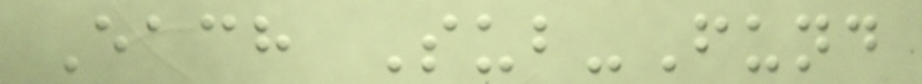Each Sub-Fund
